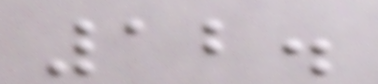12.
